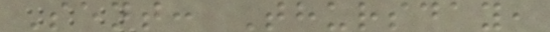Sent: Thursday,
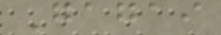Gagai
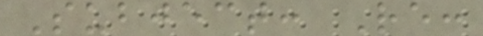Subject: Re:
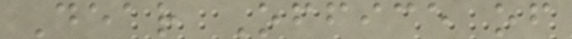Dear Office of
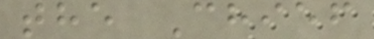the Chief
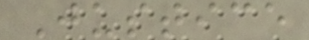Justice
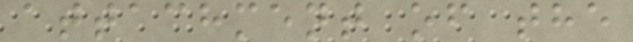attachment of the
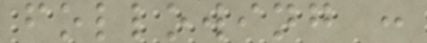following :
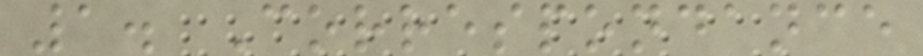1. Correspondance
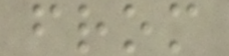from
